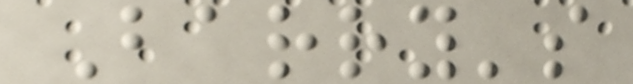Barry's
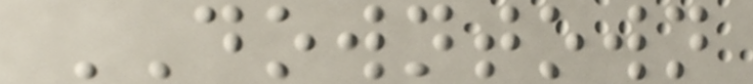DOWNTOWN
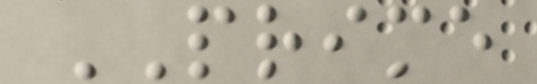PRIME
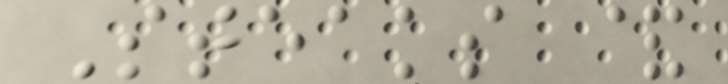Steaks &
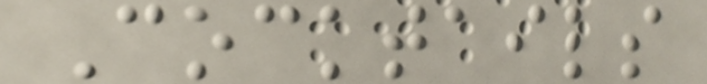Cocktails
